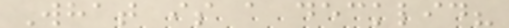What is a decklid?
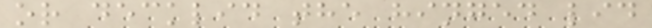or decklid the hinged lid
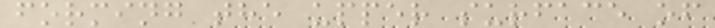forming the upper surface of
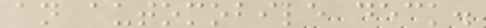an automobile deck.
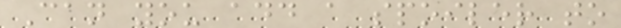Can you add a spoiler to
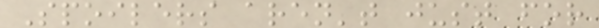Spoilers aren't just for
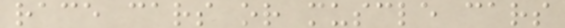race cars or muscle cars
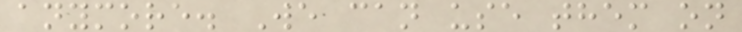anymore. We can use them on
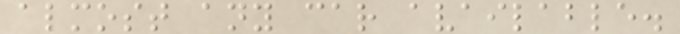almost any car available.
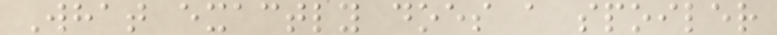What exactly does a spoiler
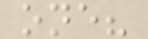one?
